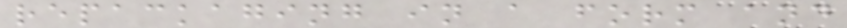repackaging in a form and
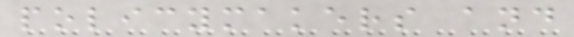policymakers and
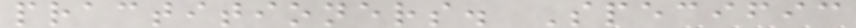practitioners. Specific
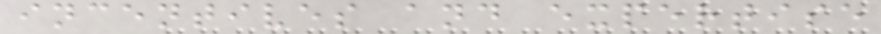incentives and expertise
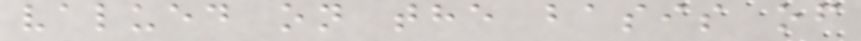valued on the basis of
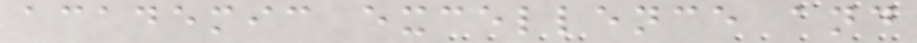academic excellence and
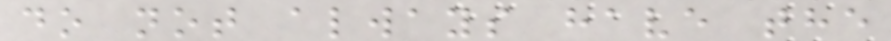do not always have the
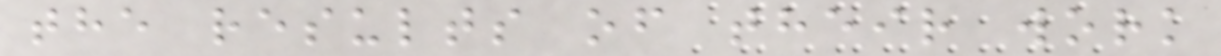the results of their work
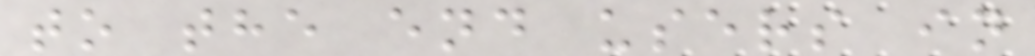to the end users in
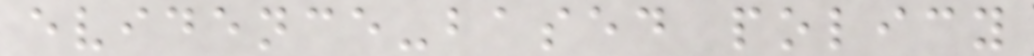evidence-based policy
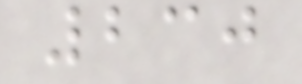230
